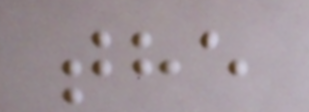the
